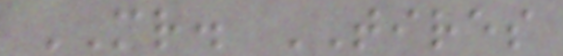MR. TIRES
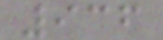936
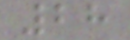28
